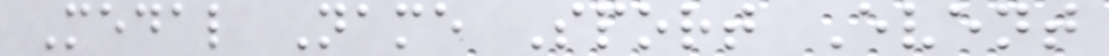Medal Name Sport Event
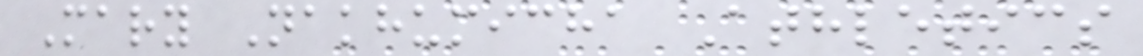Mary Nakhumicha Athletics
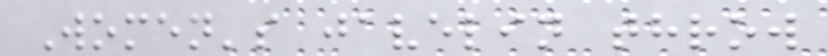Women's javelin throw
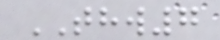THW7
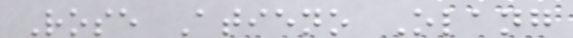Rose Atieno Olang
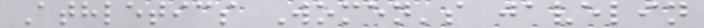Athletics Women's javelin
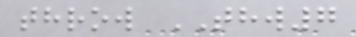throw THW7
